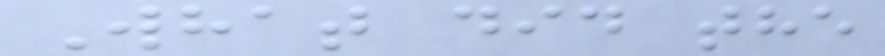What did the
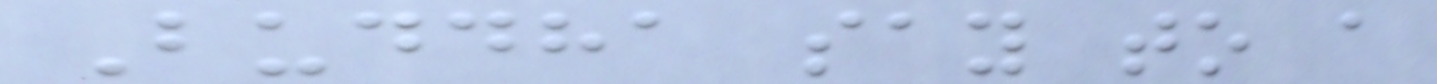Buddha say to a
